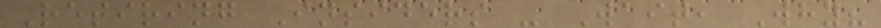Retiring Insiders - Wait, Why?
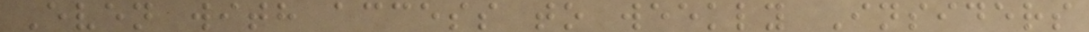Even with access to weekly Insiders
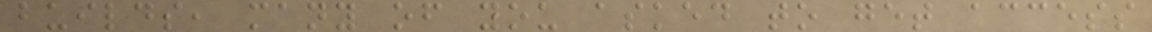builds, many of you asked to get access
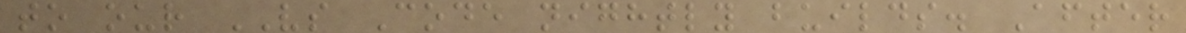to our VS Code nightly builds. After
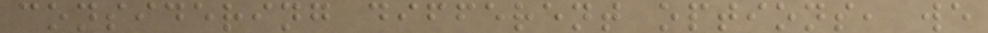considering different options, we
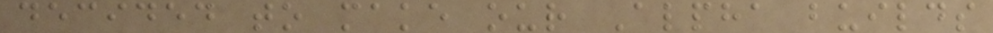decided to make our Alpha builds
